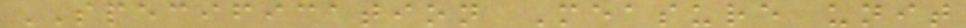SPECIFICATION Measure unit
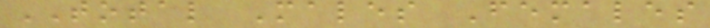TOTAL Males Females
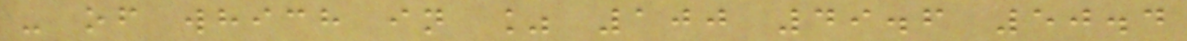- of which in % 100 49.6 50.4
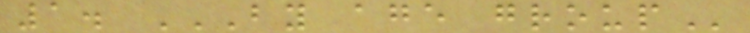1. BY AGE GROUP
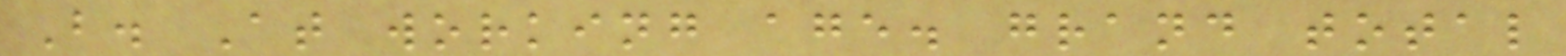B. At working age. grand total
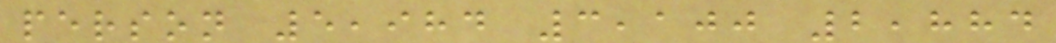person 5,984 3,100 2,884
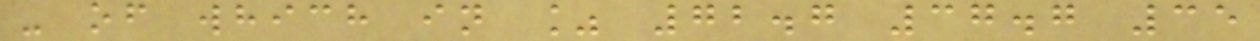- of which in % 72.7 37.7 35
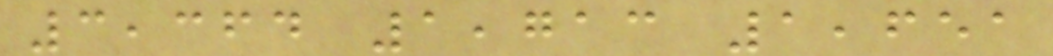3,364 1,713 1,651
